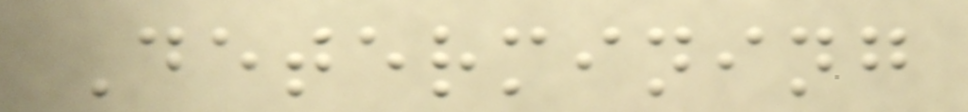Determining
